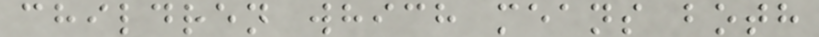children which means both
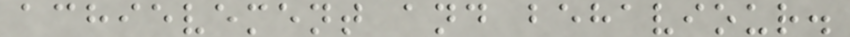achievement and behaviour.
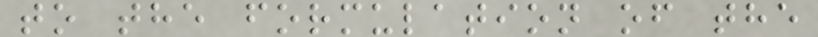to the formulation of the
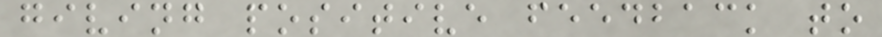giving positive feedback to
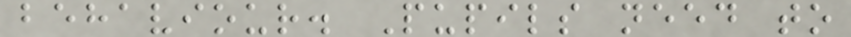behaviour. Pupils need to
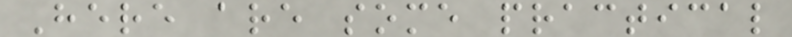Here are some practical
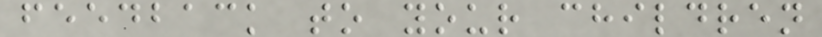feedback to your children
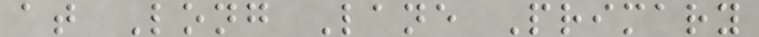at Long Lane Primary
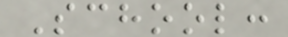School:
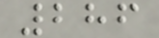286
